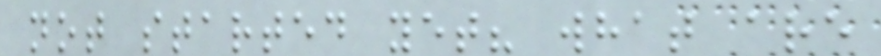not started yet? what are
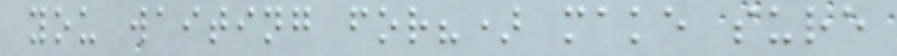you waiting for?) make sure
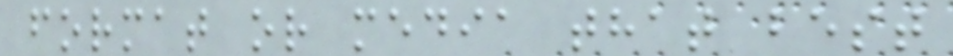format or media that best
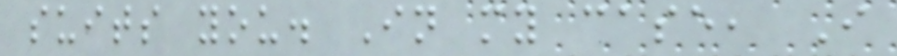suits you. In my case, I
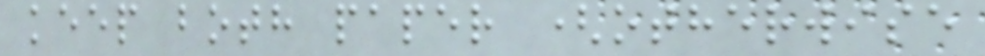keep both paper (otherwise
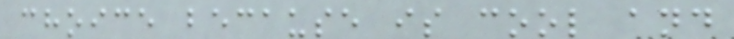choice because is cool and
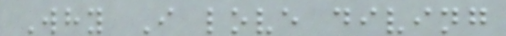Why I love diving
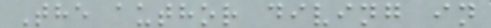The author diving in
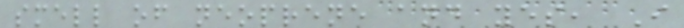smell of neoprene and yes, I
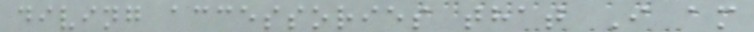diving accessories that I am
